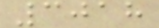3018
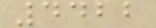4422
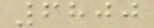6800
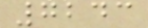7243
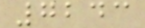7243
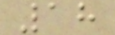18
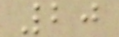20
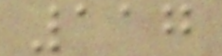117
